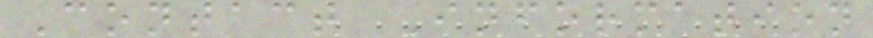Contact Information
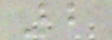2
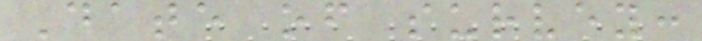Date of survey:
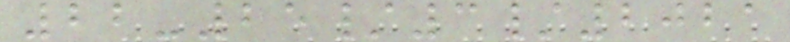22-25/3/2021
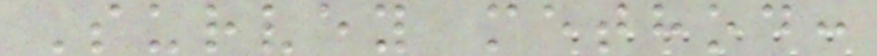Survey method:
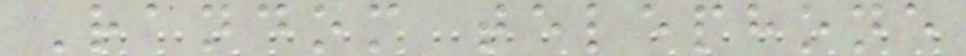Random telephone
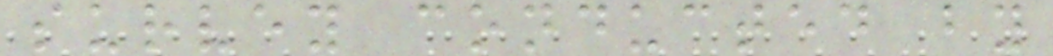survey conducted by
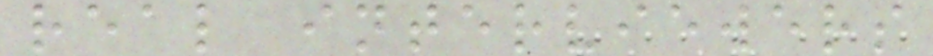real interviewers
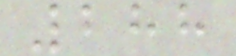288
